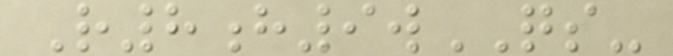R8h9wQS-
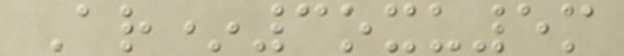Ar*3oxu5m
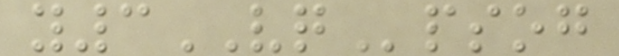y3VQpsog
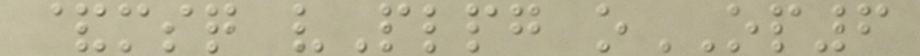&msq vPlpg oOP6
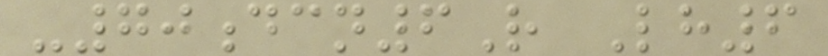-70dcn6R Lh6
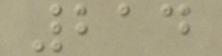214
